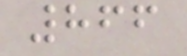866
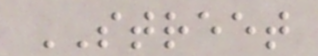STREET
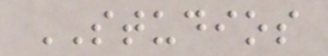STUDIOS
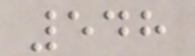548
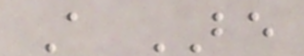A BE
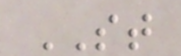ST
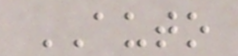AUTO
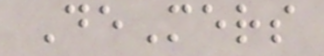DeMers
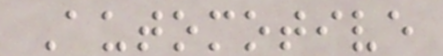Automotive
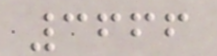3666
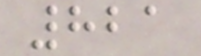821
